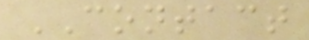CONTACT
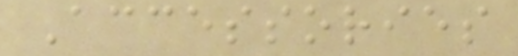Accessories
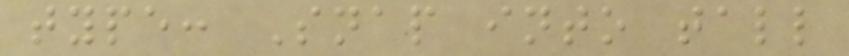type: Snap into tall
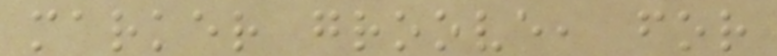marker groove, for
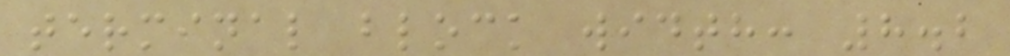terminal block width: 8.2
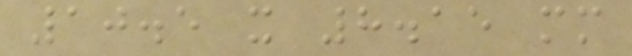10.5 x 8.15 mm
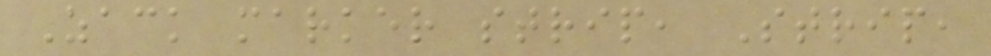Zack marker strip, Strip,
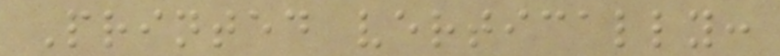Printed vertically:
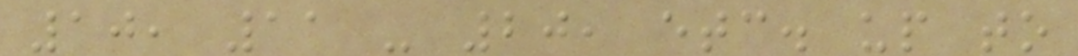10, 11 - 20, etc. up to
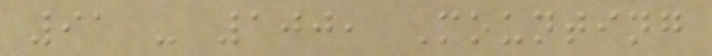91 - 100, Mounting
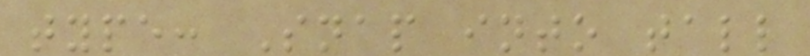type: Snap into tall
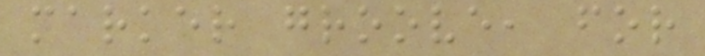marker groove, for
